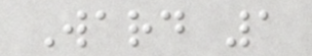Ward 1
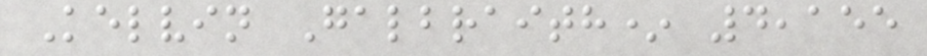Kelvin Galbraith* 4,155
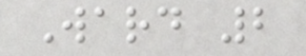Ward 2
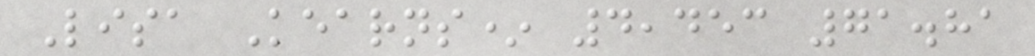Lisa Kearns* 4,453 71.81
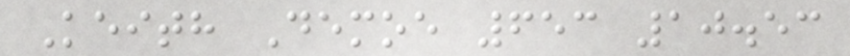Keith Demoe 653 10.53
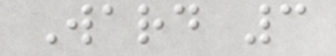Ward 3
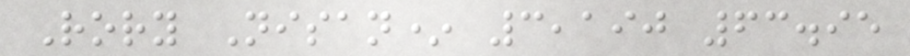Rory Nisan* 3,190 63.95
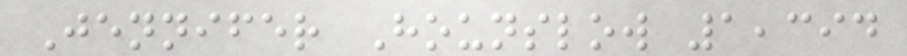Jennifer Hounslow 1,394
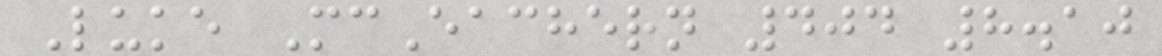Luke McEachern 404 8.10
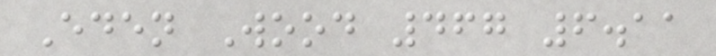Eden Wood 467 6.11
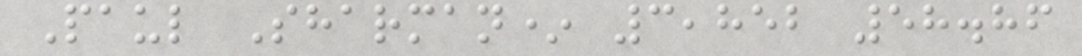Paul Sharman* 3,852 58.86
